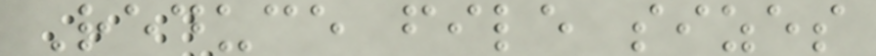Reduce file sizes
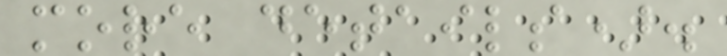more details).
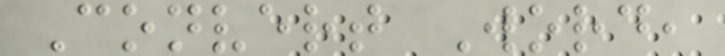Convert Word,
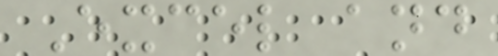Excel and
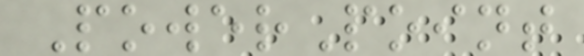PowerPoint
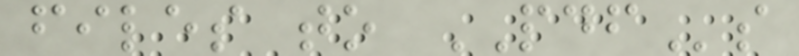files to PDFs
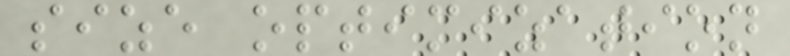size optimization
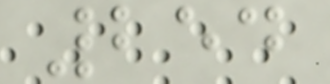254
